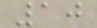10
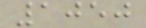1050
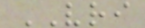VRI
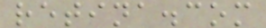retina.com
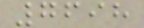7698
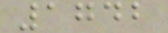1742
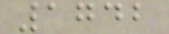1742
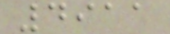4911
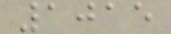1015
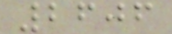2606
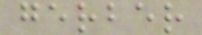gerber
